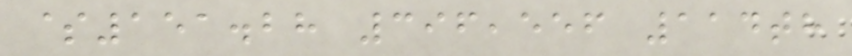$151.28 396,556 114th
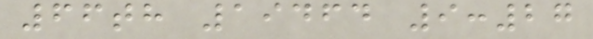66th 19464 9:27
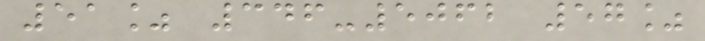51% 346-5062 57%
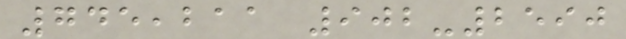745,211 902-2590
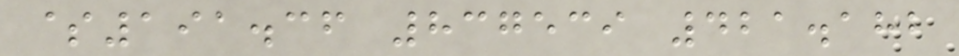$191.36 837539 421.182
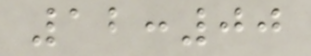12:00
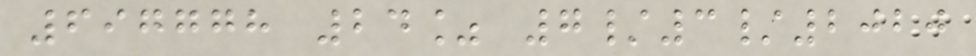697778 24% 7/3/2020
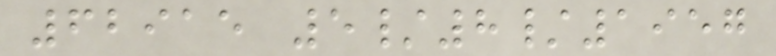62915 5/8/1957
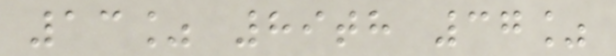13% 89th 37%
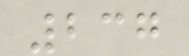237
